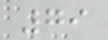79
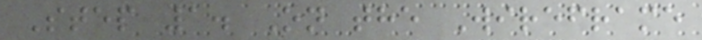Step 1. On the Wireframe
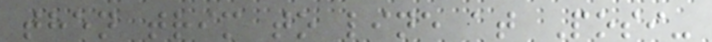then trim to line at Posi-
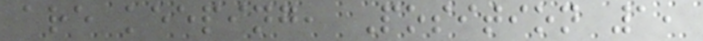are keeping, Position 1,
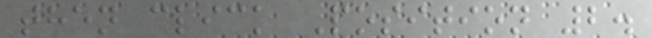then click Position 2.
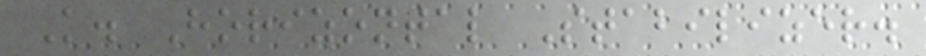K. Horizontal Stabilizer.
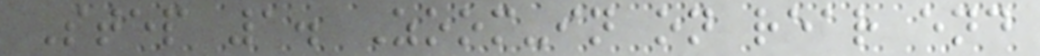Step 1. Zoom-in on rear end
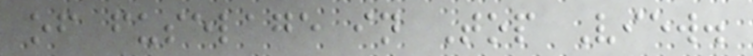of fuselage in Top View.
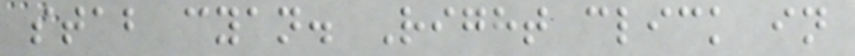stab cyan. Right click in
